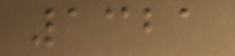1321
